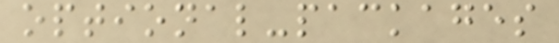optional-packages
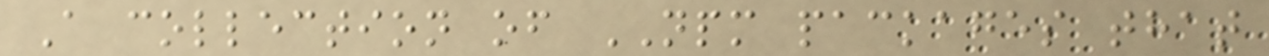A collection of NPM packages that
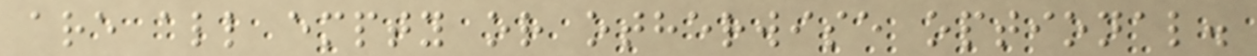are all empty or otherwise optional.
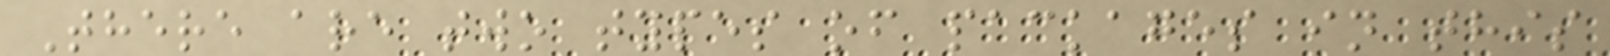There are two types of packages in this
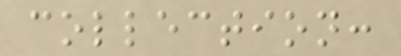collection:
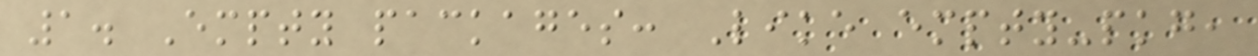1. Empty packages: Like empty-pkg,
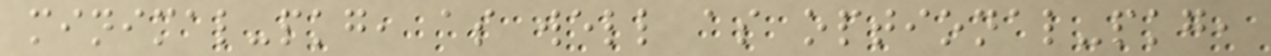minimal-pkg, as well as optional-pkg,
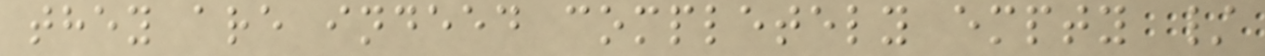they are indeed completely empty /
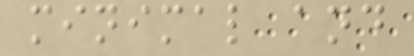minimal and
